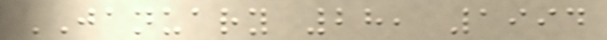JANUARY 28, 1994
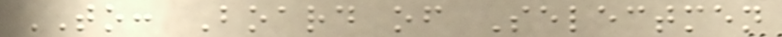TO: Board of Selectmen
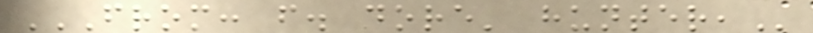FROM: F. DORE' HUNTER,
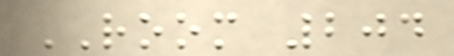ROOM 204
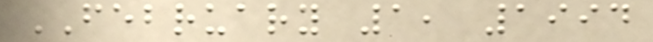FEBRUARY 1, 1994
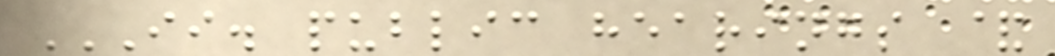II. PUBLIC HEARINGS &
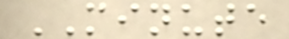MINUTE
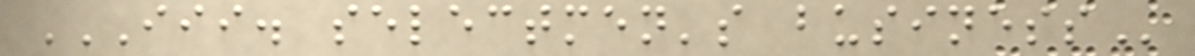III. SELECTMEN'S BUSINESS
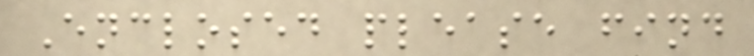Enclosed please find
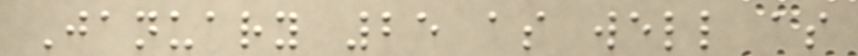January 25 as well as
